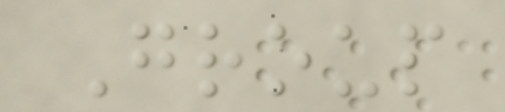Group
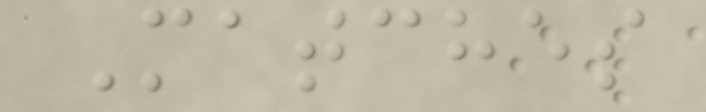Matches
